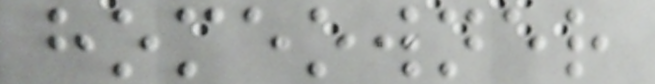homeowner
